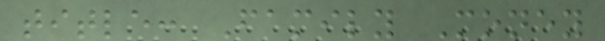title: Family Money
